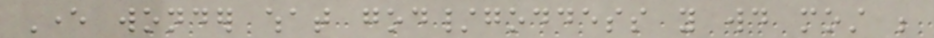Ever wonder what god/goddess you would most be
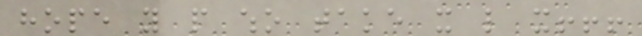hope you people who take it like it!!!
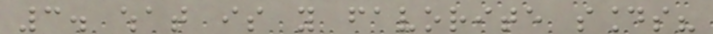3. what is you favorite sounds?
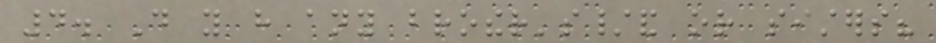4. Do you have any brother's/and or sisters?
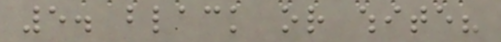5. black or white?
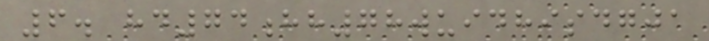6. hd74hh78wuidhisdgja
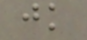jk
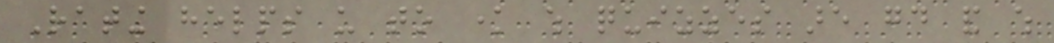Rating helps us to know which quizzes are good and which
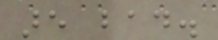are bad.
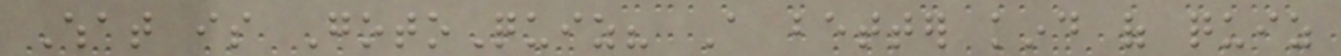What is GotoQuiz? A better kind of quiz
